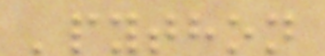'python
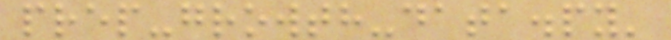prep-growth-data.py'
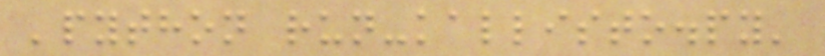'python run-kallisto.py'
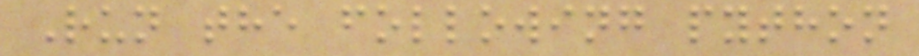Run the following python
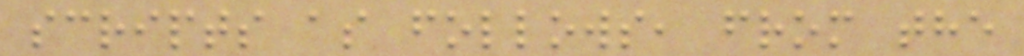scripts as follows, from the
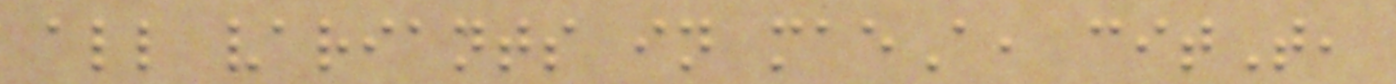all variants in maeA, citT,
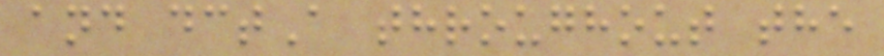and dctA throughout the
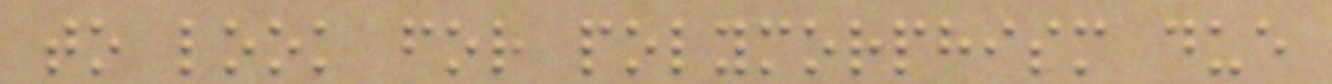to look for polymorphism due
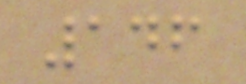146
